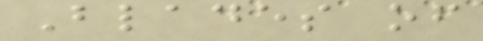Blades of
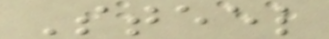Steel
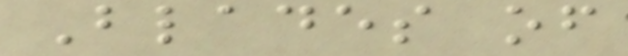Blades of
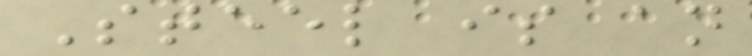Steel is an
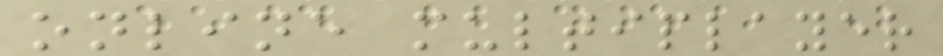online multiplayer
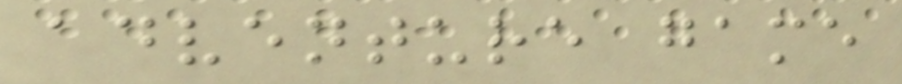adventure game
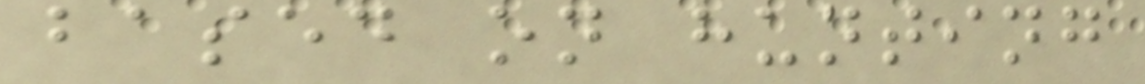based on hunting
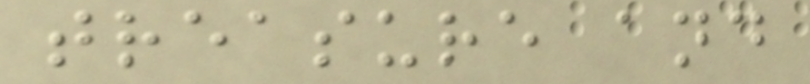treasure and
